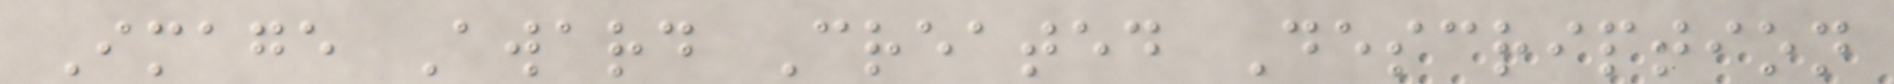Image Award Created Description
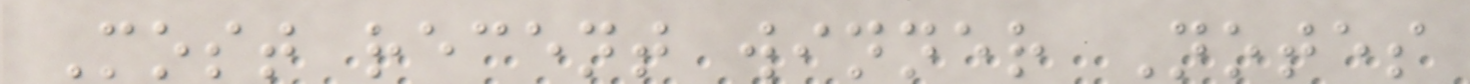Most recent winner Notes
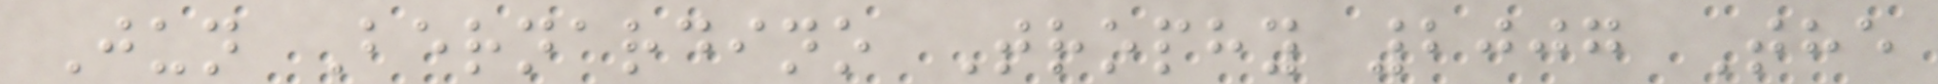Jun Bernardino Trophy 2007 The
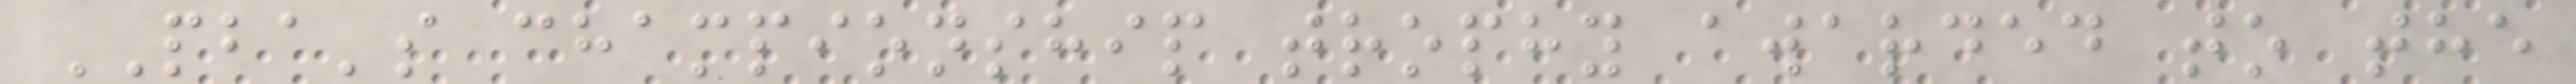PBA's championship trophy awarded to the
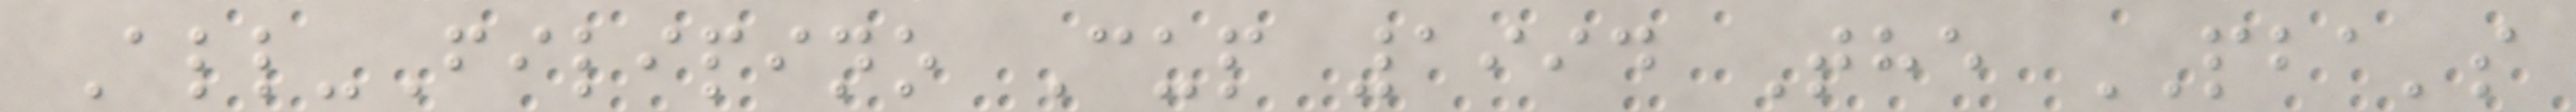All-Filipino Cup 1994 The PBA's
